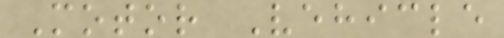Motor Vehicle
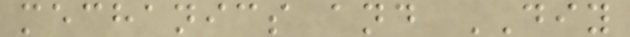mechanics and DIY
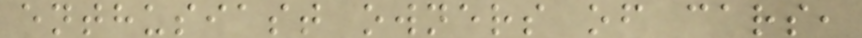enthusiast owners of cars,
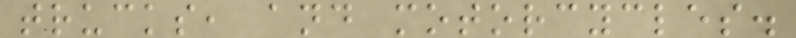trucks, and motorcycles.
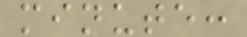minute:
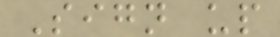Sign up
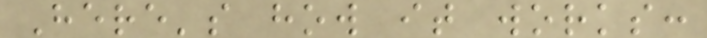Here's how it works:
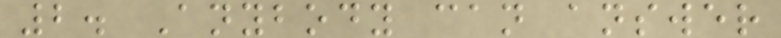2. Anybody can answer
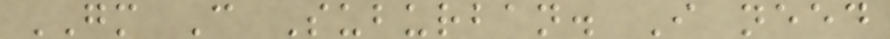GM C Suburban. I need
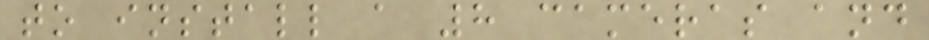to install a 8 cameras and
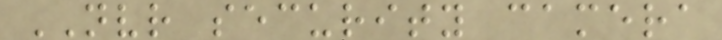NVR security camera
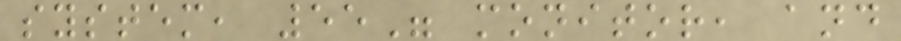system, 55" monitor, and
